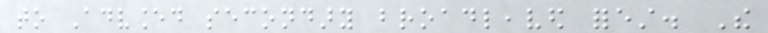to Advanced secondary broadleaved forest. The
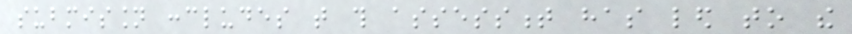submission concludes that this assessment has led to the
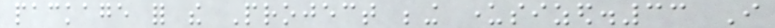package for the Project being undersized.33 I
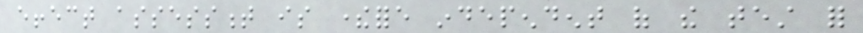effect assessment is therefore independent of the test for
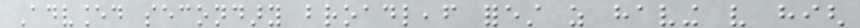Advanced secondary broadleaf forest as having very high
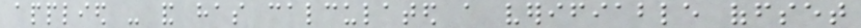applied - and has calculated a verifiable offset
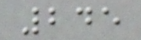245
